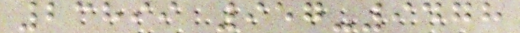23899 957-9478
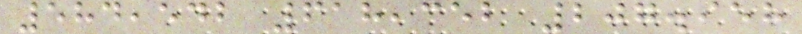584,542 618,352 207.958
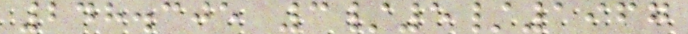248.305 3/5/1967
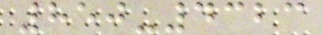850-4323
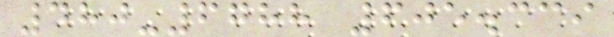480-6788 605.339
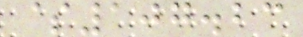$107.23
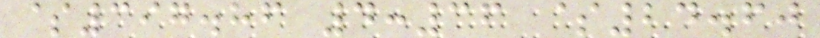$397.86 4:36 $24.60
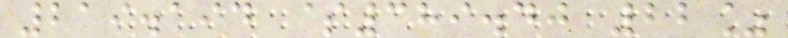219.194 $389.40 22%
